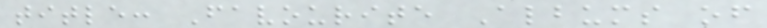title: Favourite Albums of
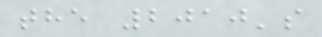the 2010's
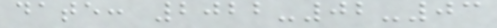date: 2022-02-03
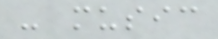- music
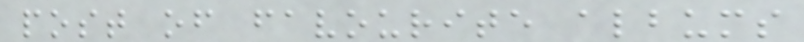post of favourite albums
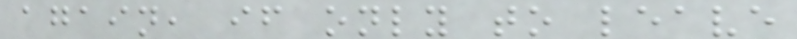again, if only to leave
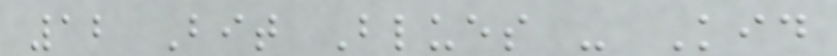12 Bit Blues - Kid
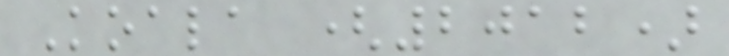Koala (2012)
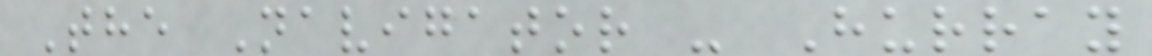The Navigator - Hurray
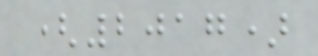(2017)
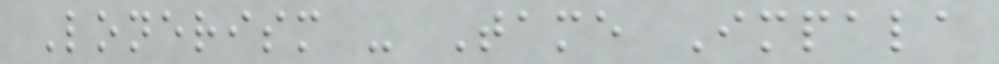Lonerism - Tame Impala
